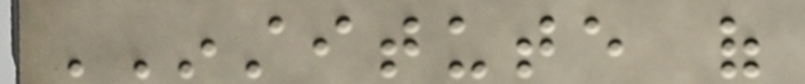INSTITUTE of
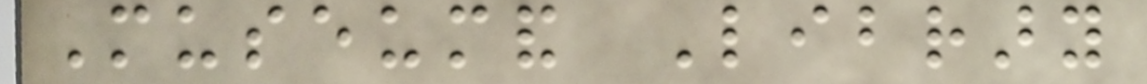Museumand Library
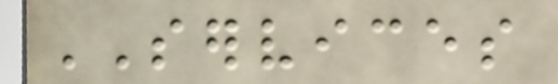SERVICES
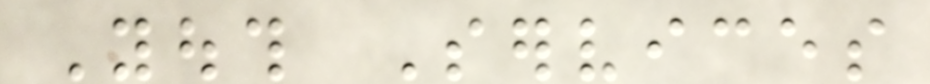Youth Services
